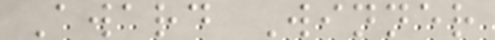Award Winner
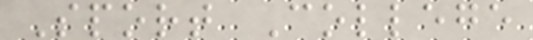Sport College
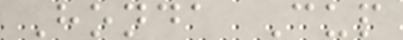Honda Cup
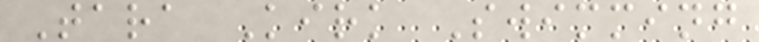Tara Kirk Swimming
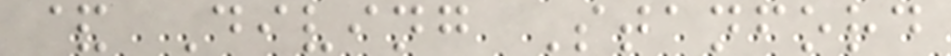& Diving Stanford
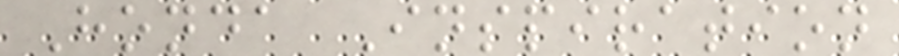Honda Inspiration
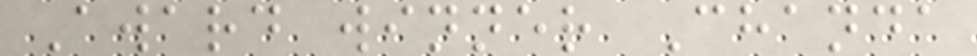Award winner Chanda
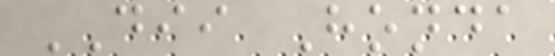DII Honda
